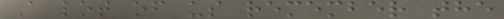A lot of us remember the
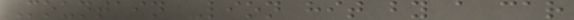Mountain Lion hit by a car
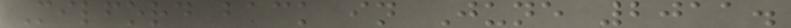Milford back in June 2011.
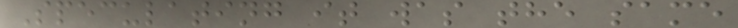Speculating it was the same
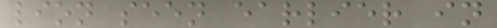lion seen earlier in
